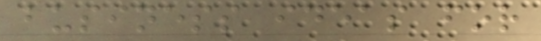business ideas for
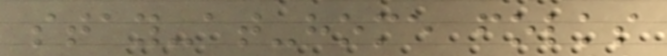stay-at-home folks
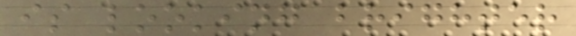is looking brighter
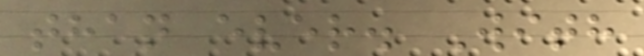than ever. With
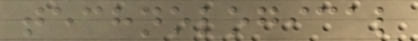technological
